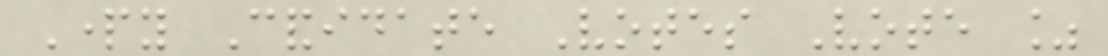Party Candidate Votes Vote %
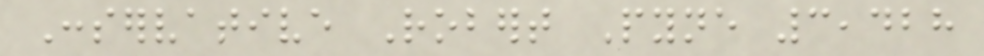Conservative Robert Pyne 3,428
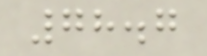78.7
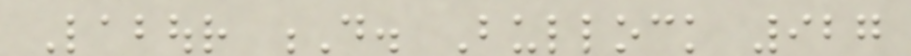Labour D. Bullock 927
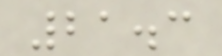21.3
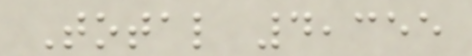Total 4,355
